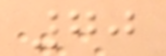70
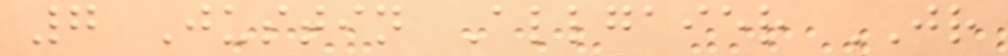7 Justin Allgaier JR
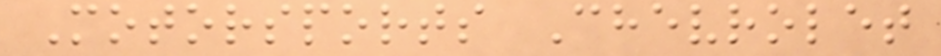Motorsports Chevrolet
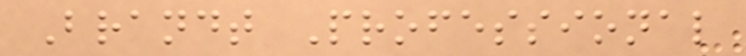Brandt Professional
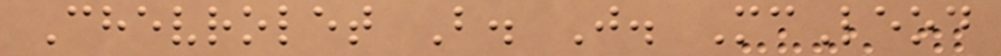Chevrolet B. J. McLeod
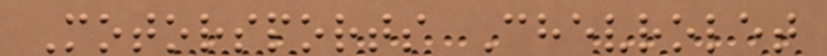Motorsports Chevrolet
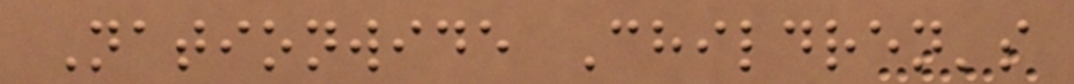Nationwide Children's
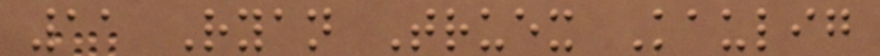11 Ryan Truex Kaulig
